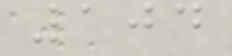104
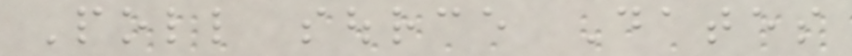Poll source Dates
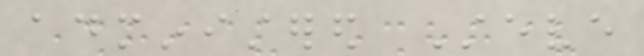administered Steve
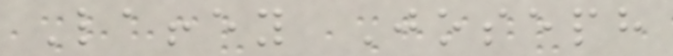Laffey Joseph
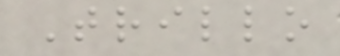Trillo
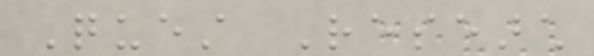Quest Research
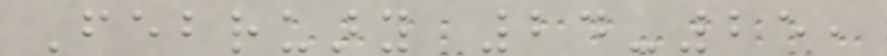February 24-25,
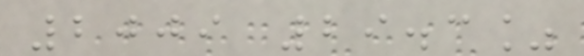2009 29.3%
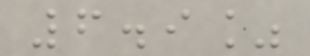6.9%
